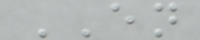EN
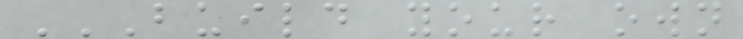BUILD YOUR OWN
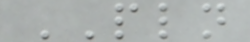PLN
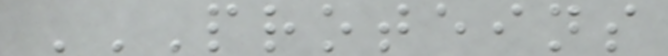PROTEINS
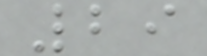29
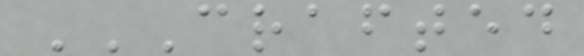CRAFTED
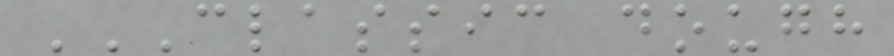CLASSIC DOUGH
